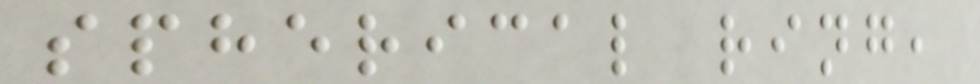spherical ring,
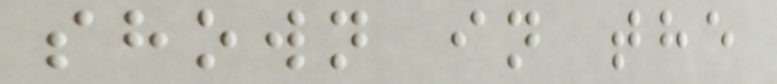shown in the
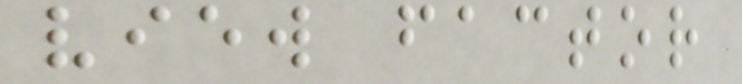view factor
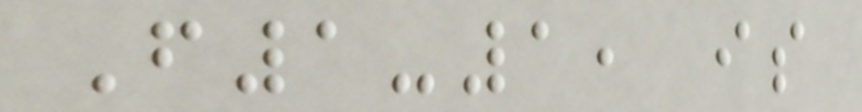F1-1, is
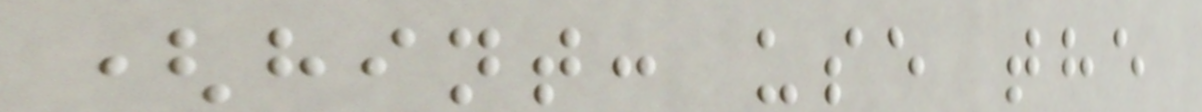(hint: use the
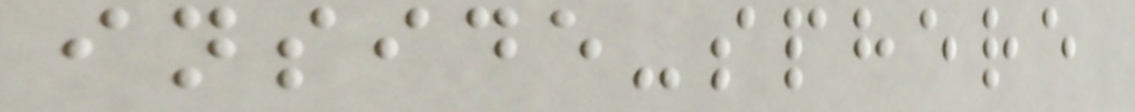inside-sphere
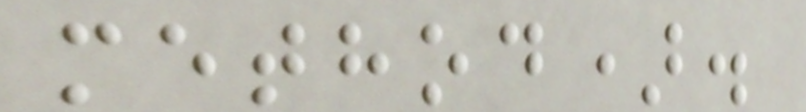method).
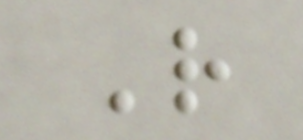R
